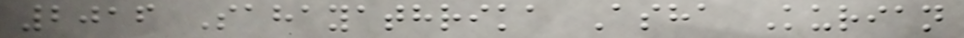2016 Sahayathrika Asha Kurian
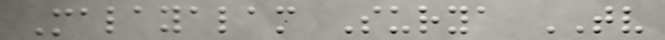Malayalam Surya TV
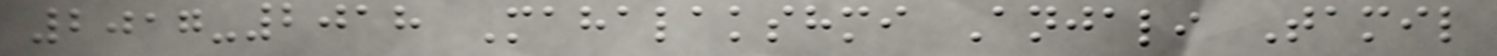2017-2018 Mahalakshmi Anjali Tamil
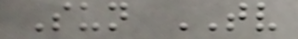Sun TV
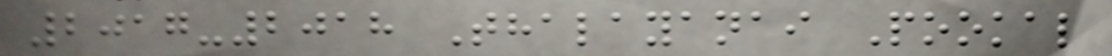2017-2018 Thalayanai Pookal
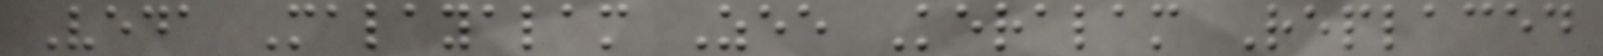Veda Malayalam Zee Keralam Replaced
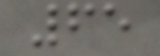65
